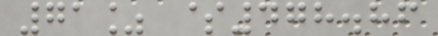71% $478.86
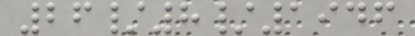26/8/1946
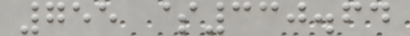755 $330.64
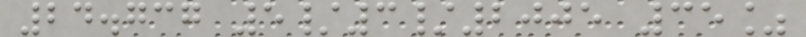24.737 5/3/2005 35%
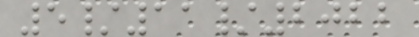5/11/2022
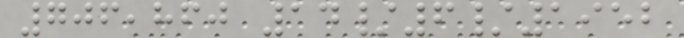706,860 14/6/1952
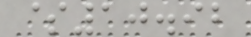$10.92
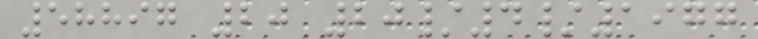58897 20 20/4/1977
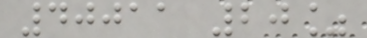40011 20%
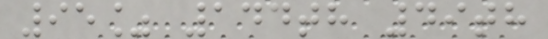95% 144th 49th
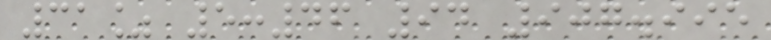31% 5:46 94 907.995
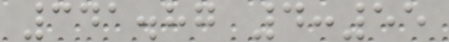341.87 4:55
